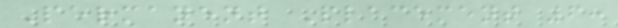Permanent Placement 6:
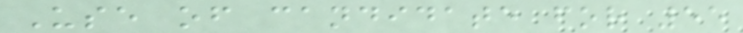Use of candidate for 55
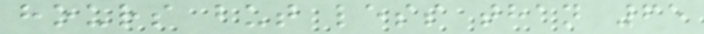hours but less than 65
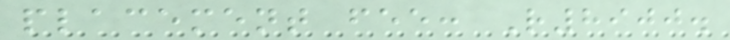placement fee: R8900.
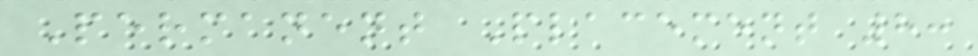Permanent Placement 8:
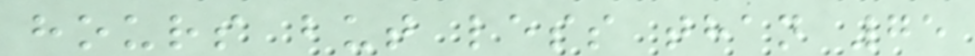hours but less than 75
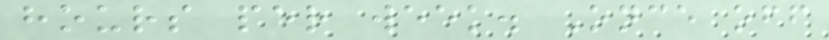hours per week. Once off
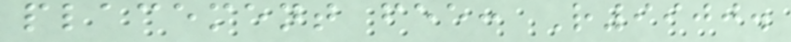placement fee: R9900.
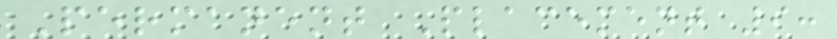Permanent Placement 9:
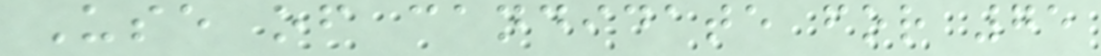Use of candidate for 75
